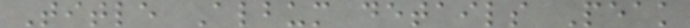Title Album details Peak
